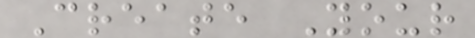Create Your
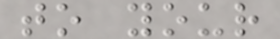to your
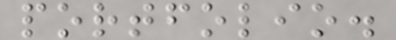portfolio.
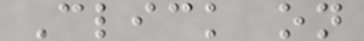Click on
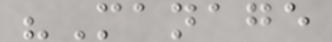"Manage
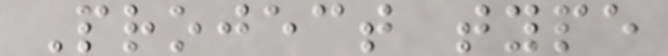Project type
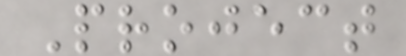Project
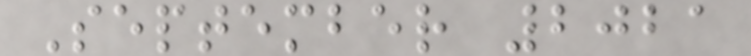September 2021
